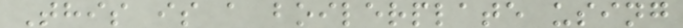This is a boilerplate using
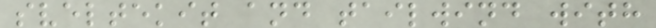sveltekit and tailwind with
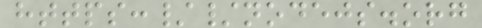https://nodejs.org
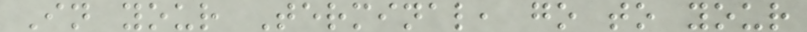In your Terminal, go to your
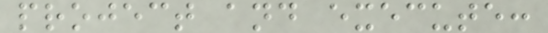project and execute:
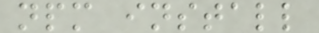npm install
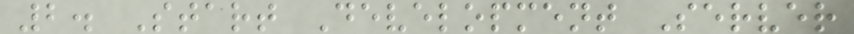2. Start Development Server
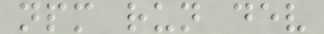npm run dev
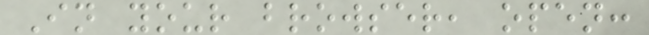In your browser, open:
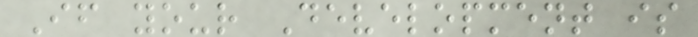If your Development is
